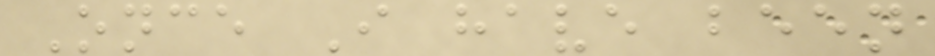Once I have been
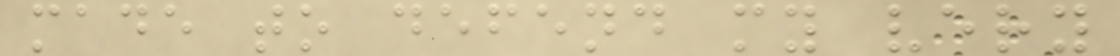made to defend my very
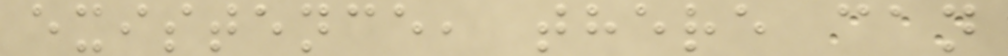existence, there can
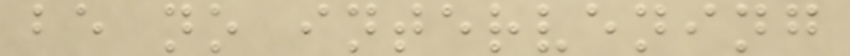be no intervening
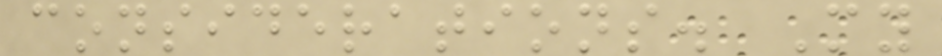considerations. My
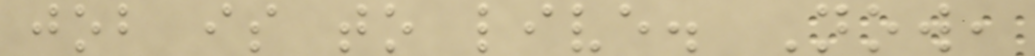job is to live. Now,
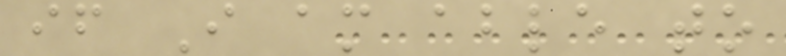if I am able to
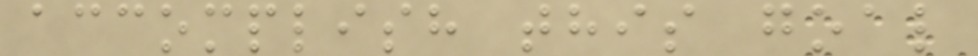accomplish this goal
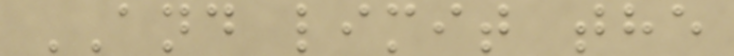AND limit the
